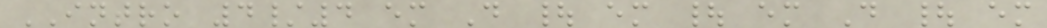INTRO 4/4 em D | em | em D | em
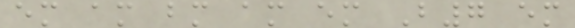em am bm am em B7 em
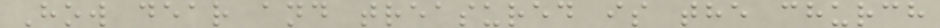How dear and treasured is the church
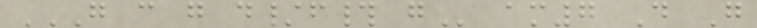G C G D/F# G am7 D G
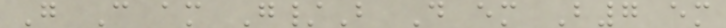G C am G/B D em B7 em
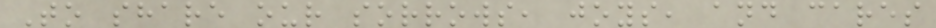To share our sorrows, joys, and cares
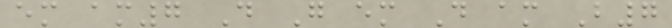em am7 D G em D am B7
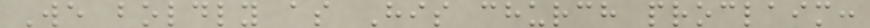We boldly as His church proclaim:
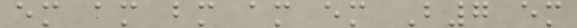em am bm am em B7 em
